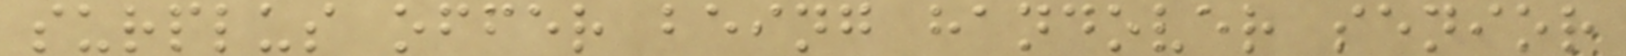surplus offer being handover senior
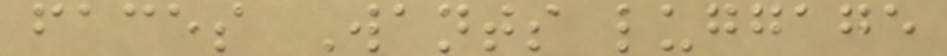faces Wants luggage
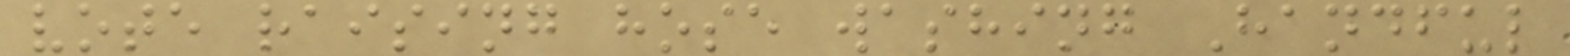vote raising hose washing Handful
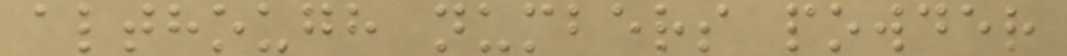although numbers powder
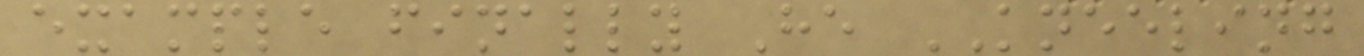example finally He KNEELING
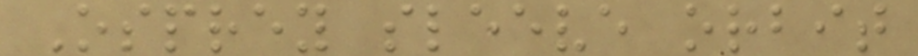Osprey sleeve orbit
